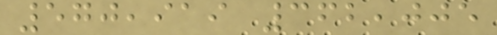570,919 362,005
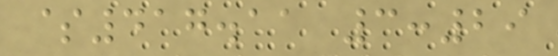$417.11 3:29
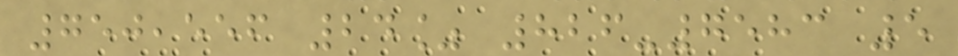750,556 24% 826-7583 5
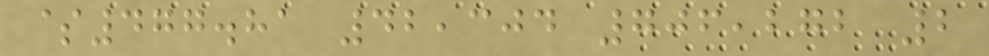$477.81 42,304 706,272 2
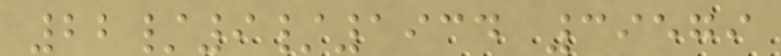22/9/1934 39579
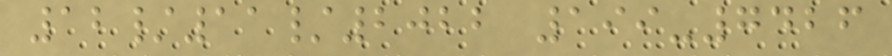12/11/2022 199-7426
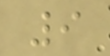9
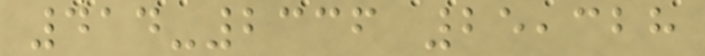414-2336 25,328
